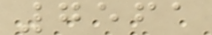7561
